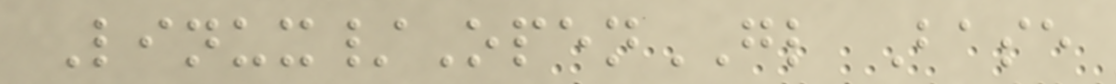Linux/OpenGL Base
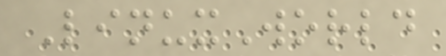LinuxWorld
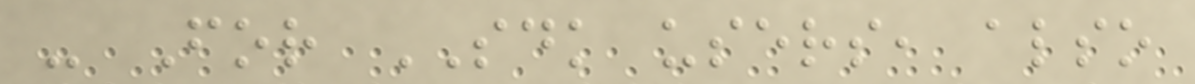- For SDK users, also
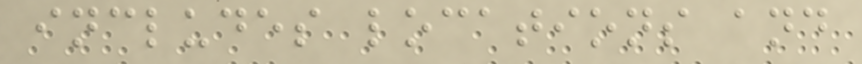includes locations and
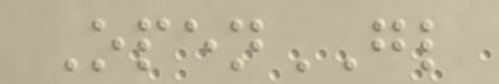OpenGL
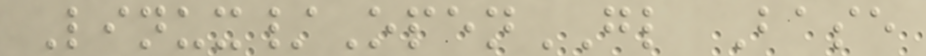Linux/OpenGL Base
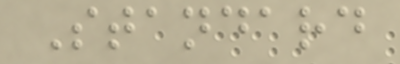Standard
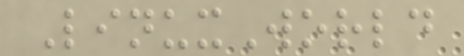LinuxWorld
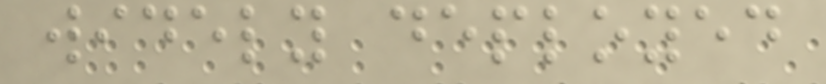widely deployed
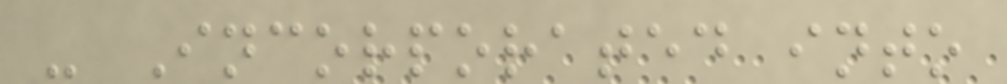- Incorporated into
